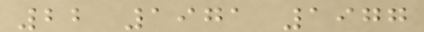22 1971 1977
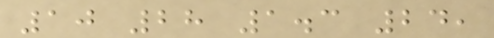10 28 1.3 24,
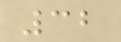32
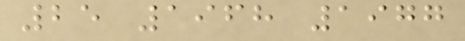25 1968 1977
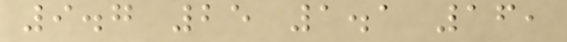9.7 25 1.1 16,
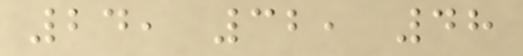24, 32, 48
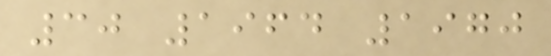30 1964 1970
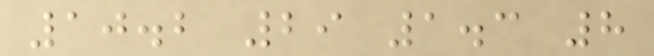10.2 29 1.3 8
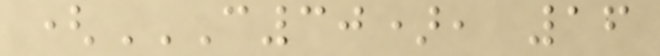(C30), 16
